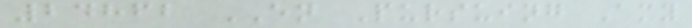24862 EN Pursuing Amy
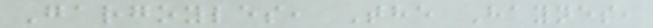Gargoyles, The Haynes,
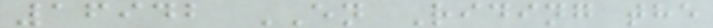16942 EN Riding the
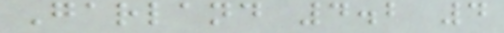Garland 4.2 4
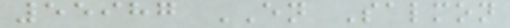55987 EN Salmon
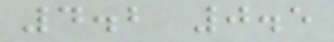4.2 0.5
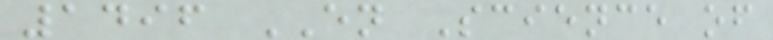1496 EN Science of
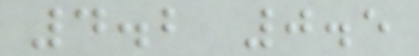4.2 0.5
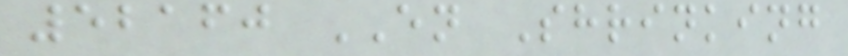52160 EN Shrinking
